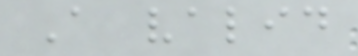A valid
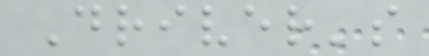Driver's
